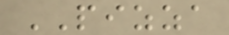PIZZA
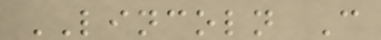LINCOLN C
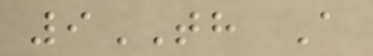9TH A
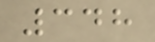348
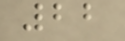22
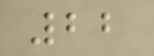22
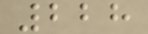228
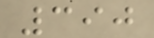390
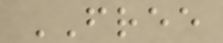FREE
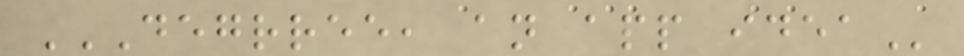DEGRREE, AN APP IDEA
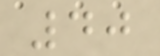40
